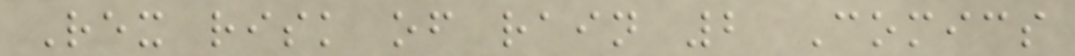Rex risk of rain 2 Comics
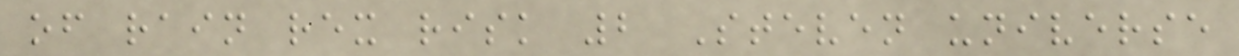of rain rex risk 2 Steven universe
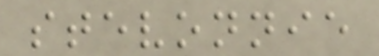stevonnie
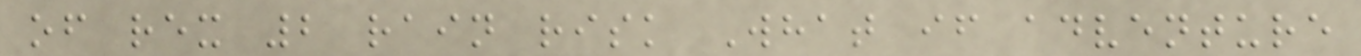of rex 2 rain risk What if adventure
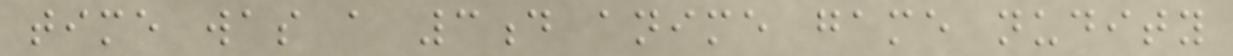time was a 3d anime game nudity
